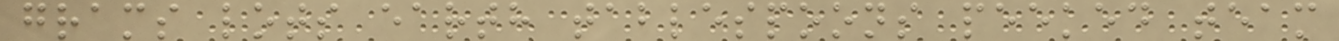grams lots earth tablespoons peeked team
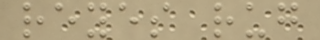reyes rug
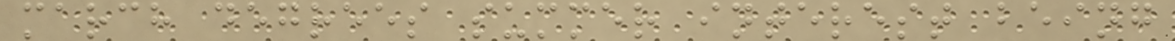march degrees summer interest being
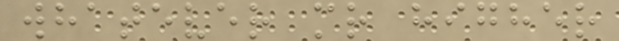whatever mr higher
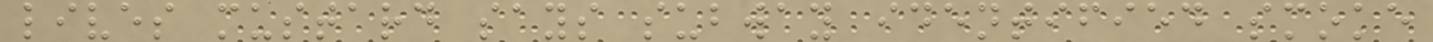lives mustard says subway identified smoke
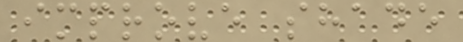improve shade
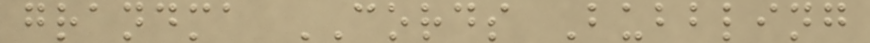grandma CORDS Bubbling
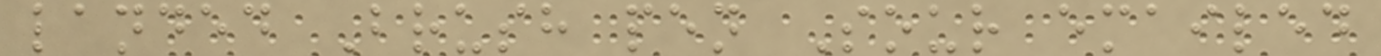landed Brush pen Sour emailed
